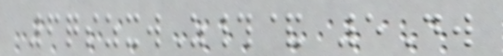6qszxwZ#& 5Dw
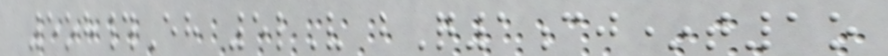5oh#Eh 5lV bQ1cj*t1o
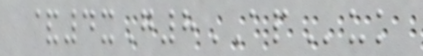&4xG8APuk
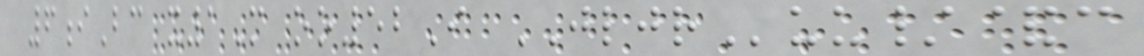6iBc x1M oo52I JLJRuu/&c
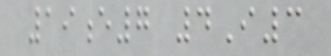19e7 4I3
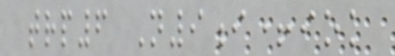trp6 N9i+iok
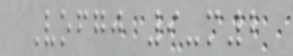Vofgj 9-m2
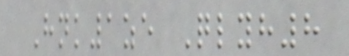Hnk1ze Qlyh8
